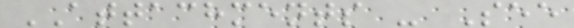ATTACHMENTS - See
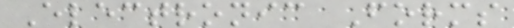Electronic Forms
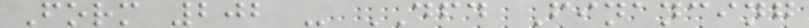Form 202 - DFD Financing
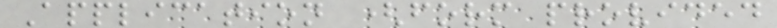Application (form provided
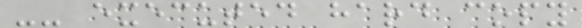-- executed hard copy
